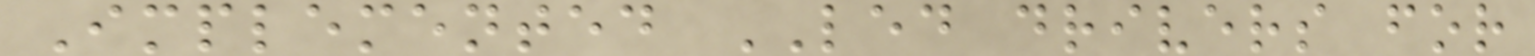Implemented LED drivers for
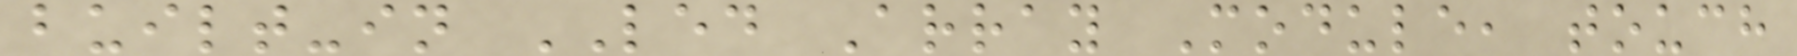built-in LED Array Module, touch
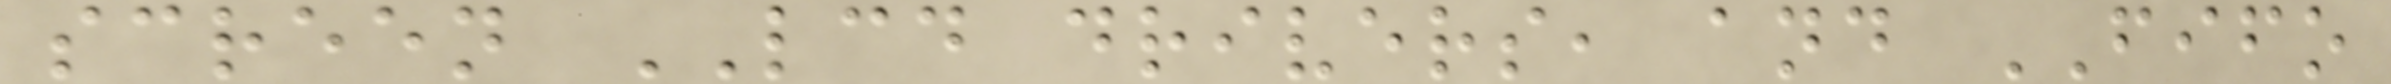screen LCD drivers, and FIFO
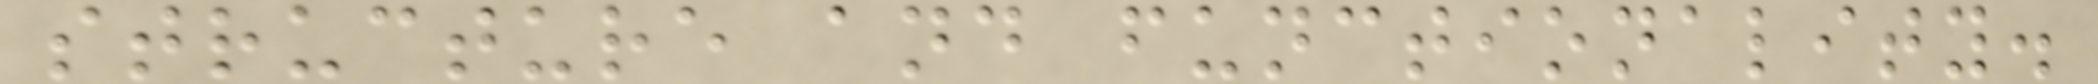structure and functionality.
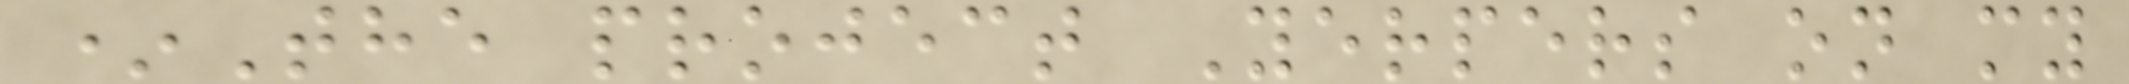*The project Yerpers on my
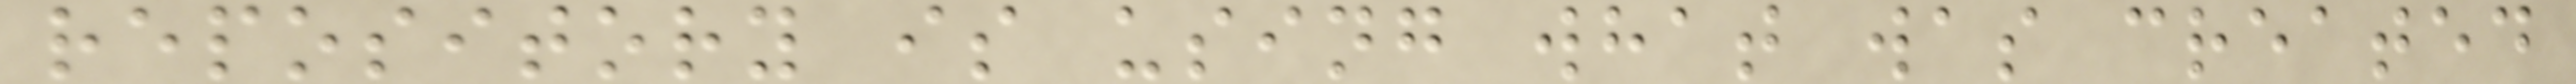repository is using what was created
